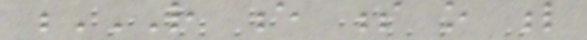R E S O L
